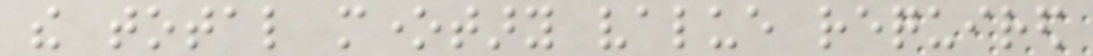the total monetary value required
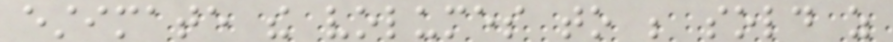estimate the volumes to be sold as
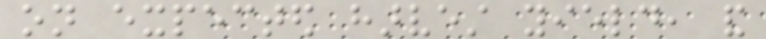on expected harvest yield, and
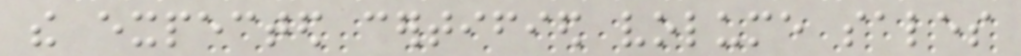the expected certified volume sales
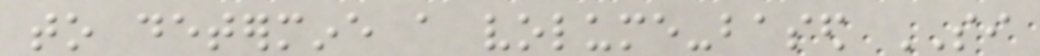to determine a volume-based SI
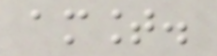amount.
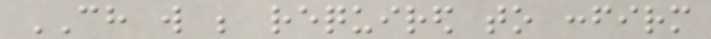CH will be required to confirm
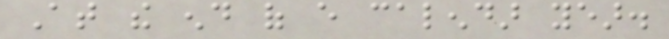At the end of every calendar year.
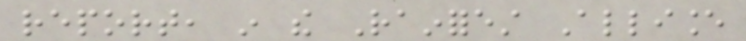report, in the Rainforest Alliance
